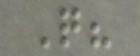Q?
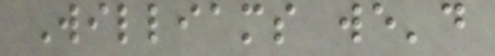Williams we'd
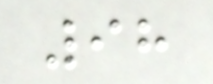98
